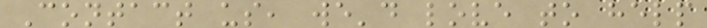Contact us, we'd love to help
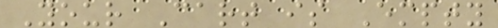Your Cart is Empty
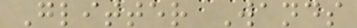Glitter Wands
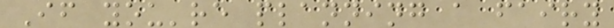If you're planning a fairy
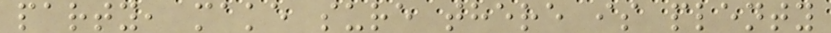party, make sure there is plenty
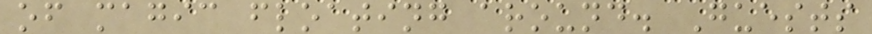of magic floating around. Guests
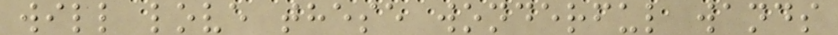will love these wonderful wands
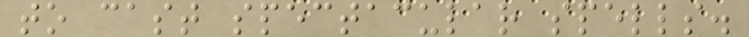to cast spectacular spells.
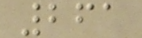261
